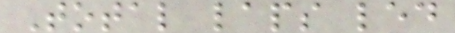Total laps led
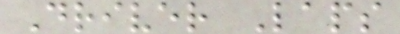Driver Laps
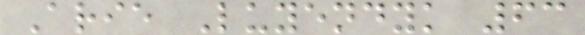Arie Luyendyk 63
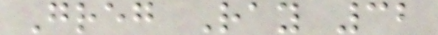Greg Ray 32
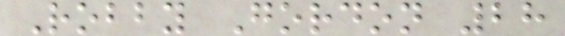Robby Gordon 28
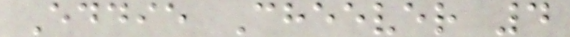Eddie Cheever 4
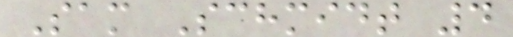Sam Schmidt 4
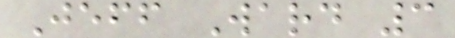Jeff Ward 3
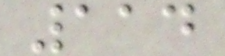114
